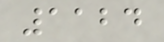1124
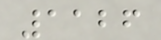1126
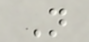N
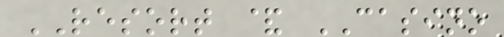RESORT & CASINO
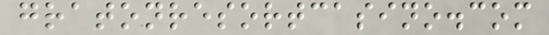gratonresortcasino.com
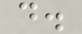d.
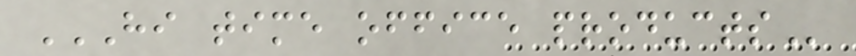HI TIME OFFICE PRODUCTS
